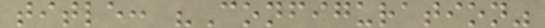title: "Configuration"
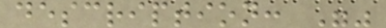description: ""
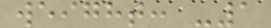weight: -1
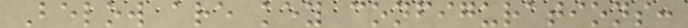Below are key configurations:
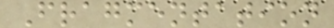Fragmentation
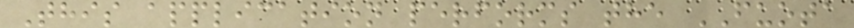This application performs the FUOTA
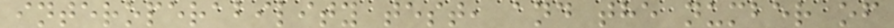interoperability test, and the number of
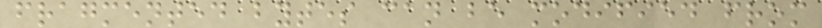fragmented bytes can be modified from
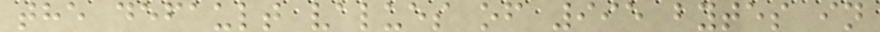the default values of 995 bytes in
